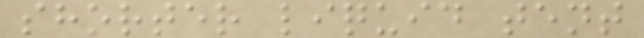shorter liquid tent
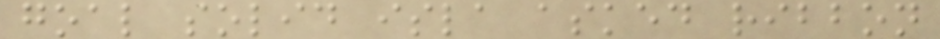goal solid isla asked ribbon
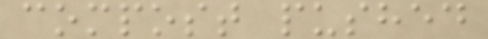compost pushed
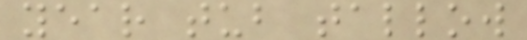year tub tallow
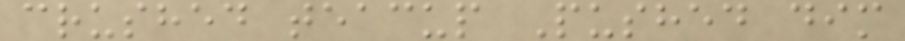crushed teacup Pushed dim
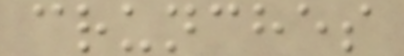crunches
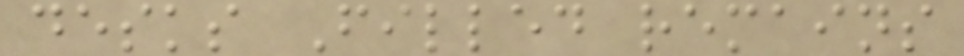desks Filled remains
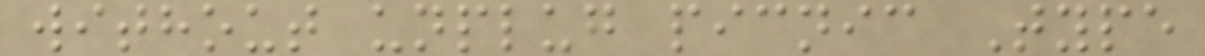without unplug picnic Type
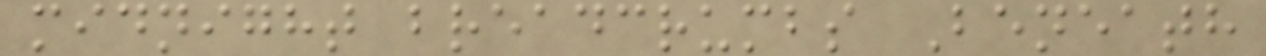midnight breadcrumbs Beneath
